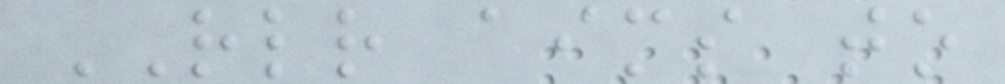RLR aims to
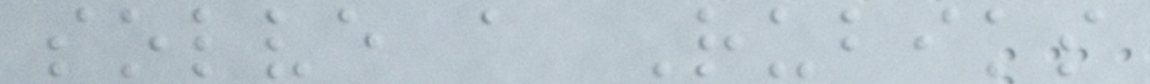solve a Rubiks
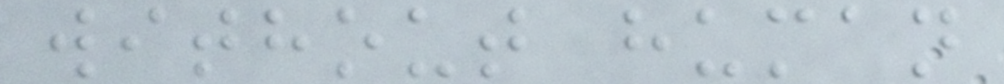without human
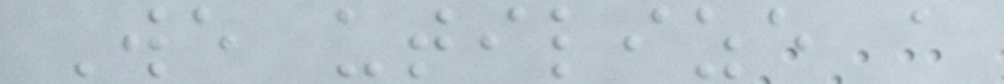We utilize a
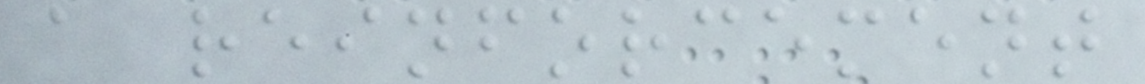a reinforcement
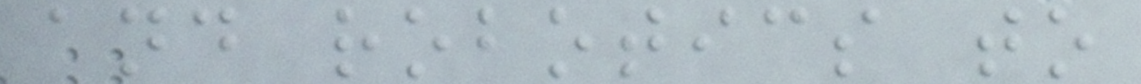and robotics to
